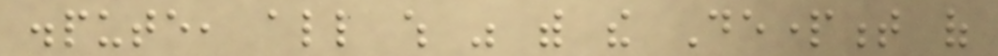dispute, all which was with the Department of
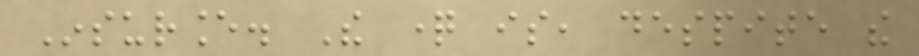Insurance. The question is, despite the
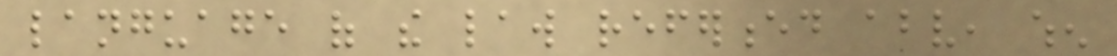language of the law referenced above, when
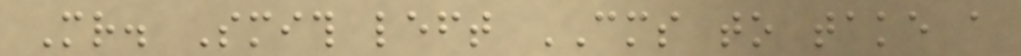Mr. Smith left CMS to take a
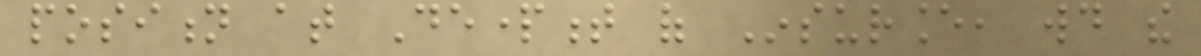position at Department of Insurance, would the
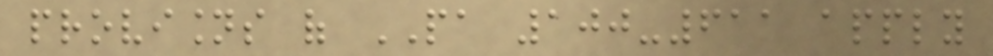provisions of PA 100-611 apply
